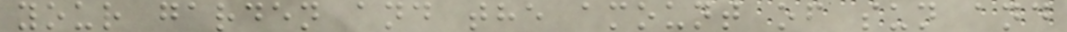your garden and the amount of sun and
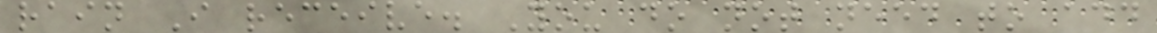rain I receive. You do not need to add
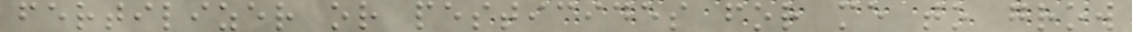fertilizer or pesticides for me to grow
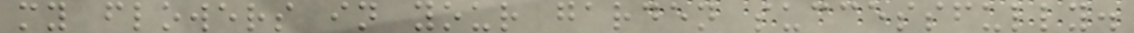my flowers in your garden successfully.
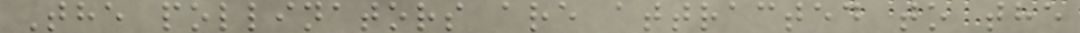The pollinators are attracted to the
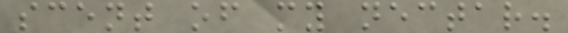scent of my nectar.
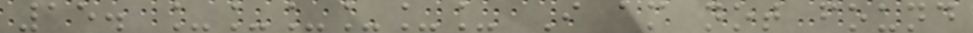15. ______ I am not found
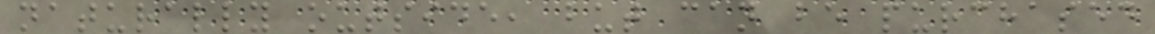naturally outside, but can be purchased
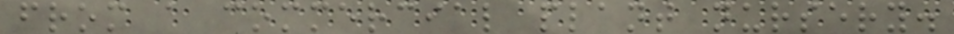from a commercial plant nursery.
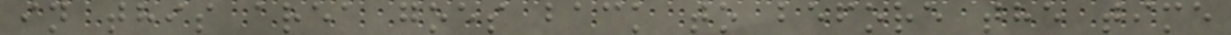in this area goes back to before the time
